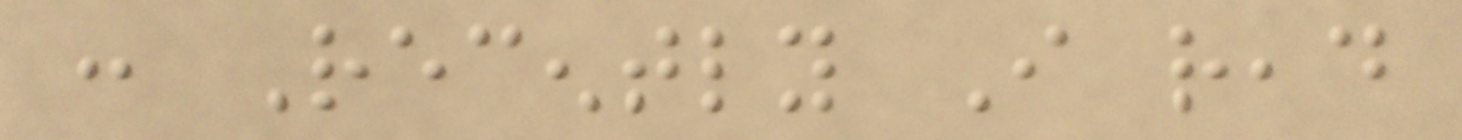: Recently I read
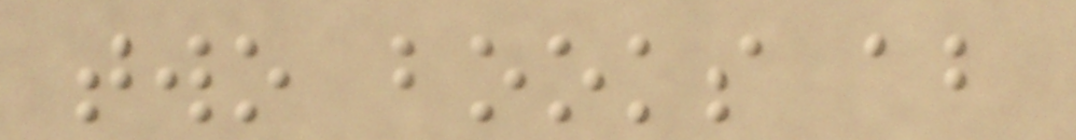two books about
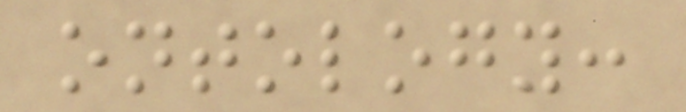ontology:
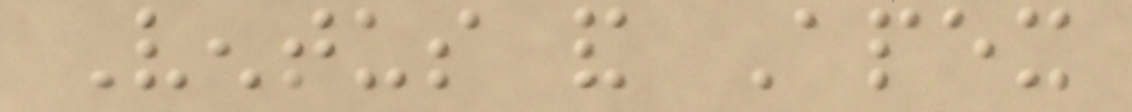Ventus and Apex
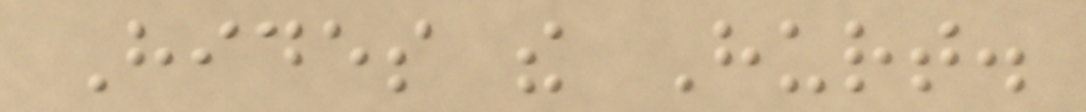Hides the Hurt.
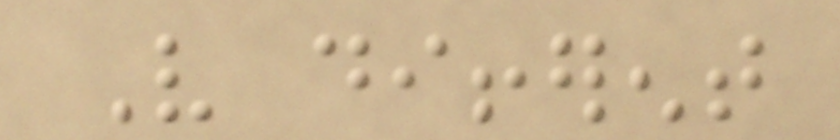Very different
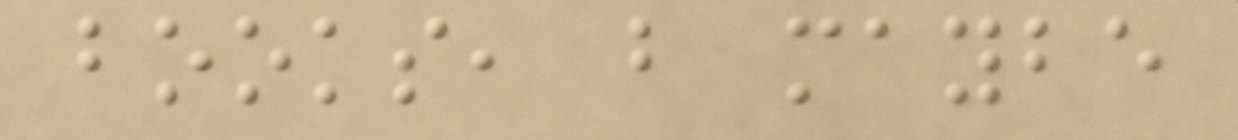books, but maybe
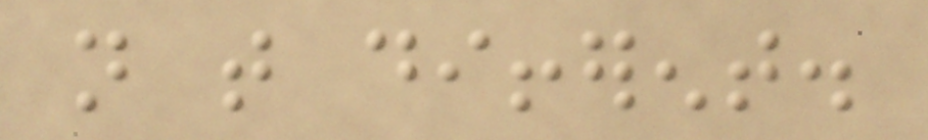not that different.
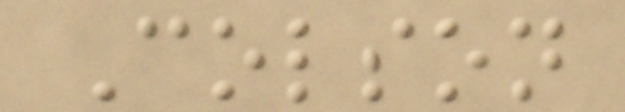Colson
